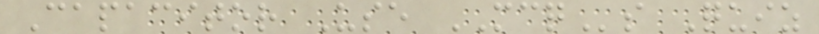Capacitor Use MCQs Quiz
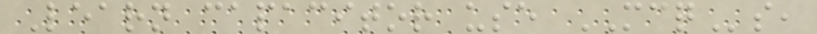Learn capacitor use MCQs,
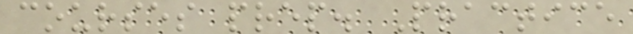courses prep. Practice
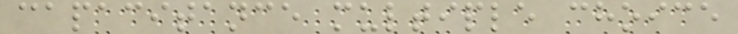capacitance multiple choice
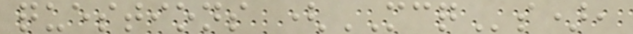questions (MCQs),
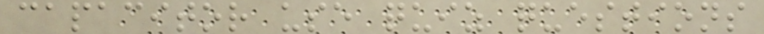capacitor use quiz questions
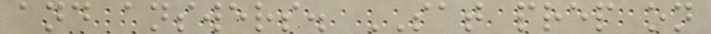and answers. SAT prep on
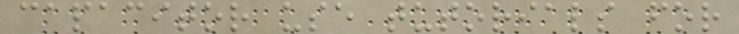capacitor use tutorials for
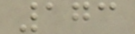173
